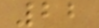22
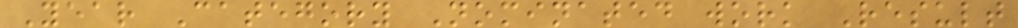Year Category Nominated work Result
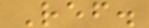Ref.
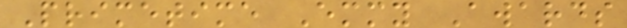Primetime Emmy Awards
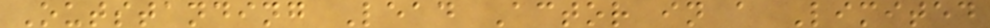Outstanding Lead Actor in a Limited
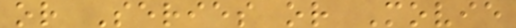or Series or Movie
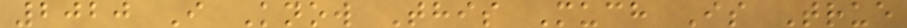2020 I Know This Much Is True
